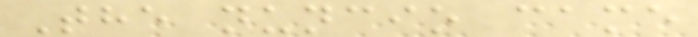The nuncio came
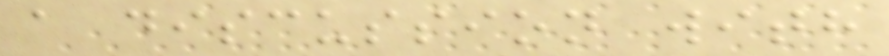a discussion with
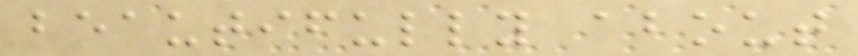beautifully about
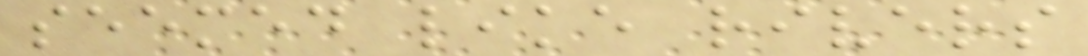seemed like rivers
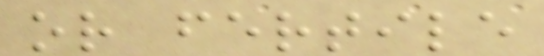or fertile
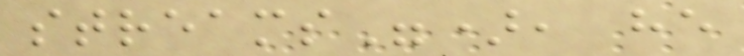streams"), he
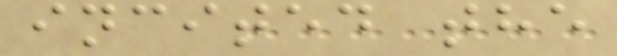incited the
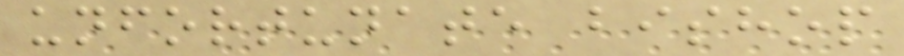unfortunate bishop
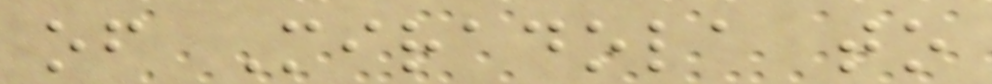of Miradola to
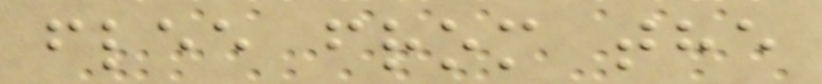flee from the
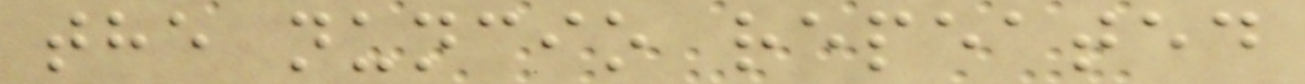the nuncio repeated
